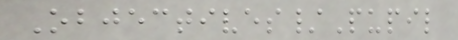Objectives/Pupil
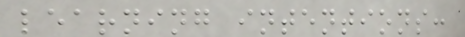learning intentions:
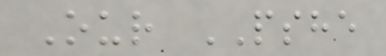Our PSHE
